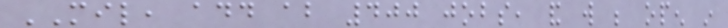MIL, add about 400 jobs, and will be open in
